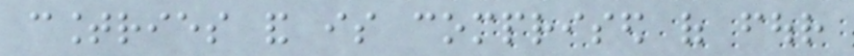countries and is comprised of four
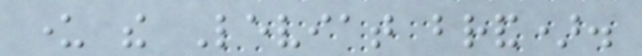under the Leviat brand).
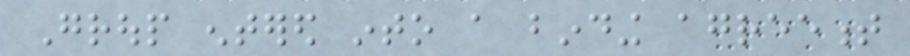Group entered into a binding agreement
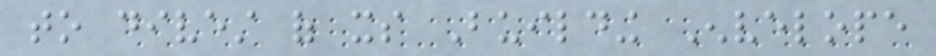to divest of its Building Envelope
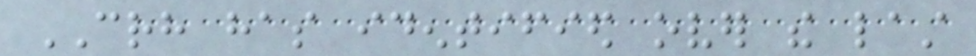CRH has identified over the last
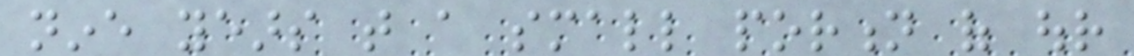nine years that a small portion of our
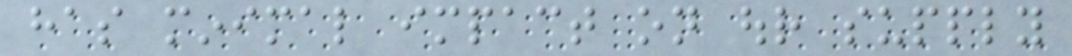has minimal impact on our supply
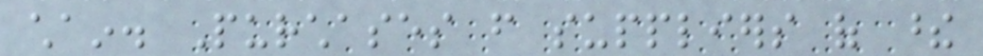chain. Purchases from suppliers of these
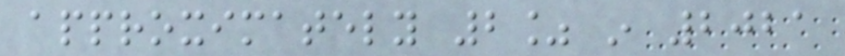approximately 2% in 2021
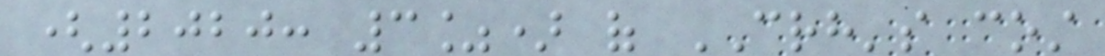(2020: 3%) of CRH's cost
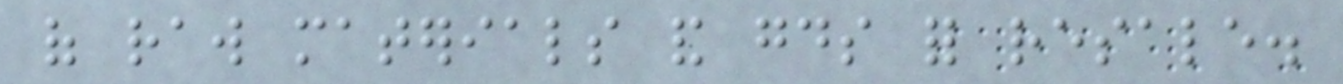of raw materials and goods for resale.
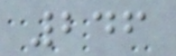246
